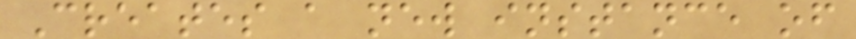Creates a new instance of
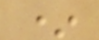*
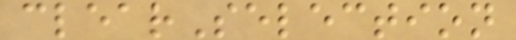clearSelection
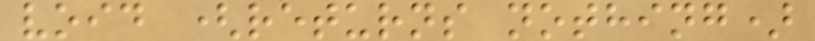void (returns nothing)
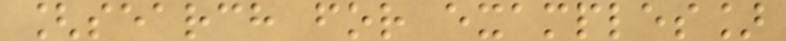[search for examples]
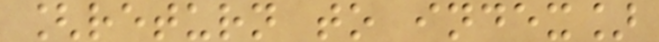[return to index]
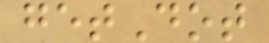getDot
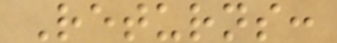Returns:
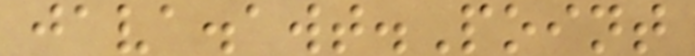java.awt.Point
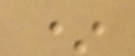*
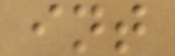int
